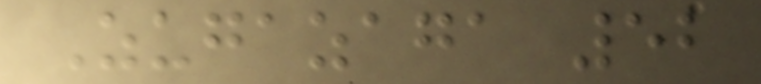Zugazaga 52
